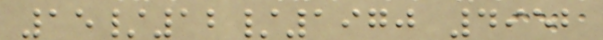15/12/1970 4952
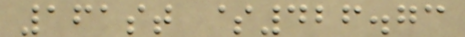161st $426.73
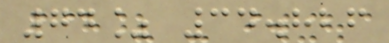74% 34.826
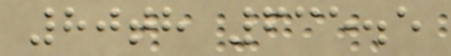80th 635.5
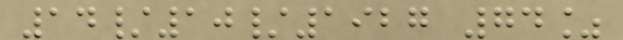14/10/1927 74%
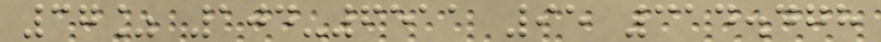37% 104-6511 95 314.478
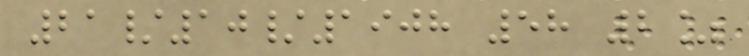21/10/1908 58 2%
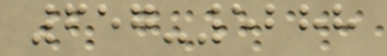657-5288
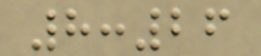8:26
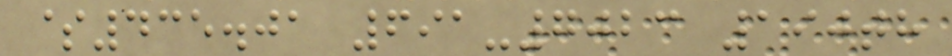$435.01 691-7023 190th
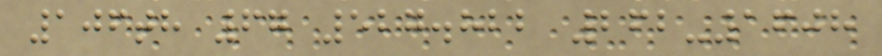106th 67 527.822 262-1608
